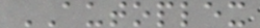AUTOPLEX
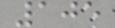105
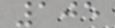105
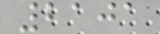2101
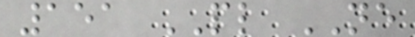151 PL NE
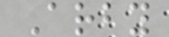Arby
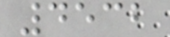4532
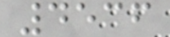4536
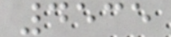4535
